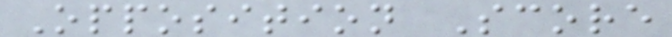Opposition Score
